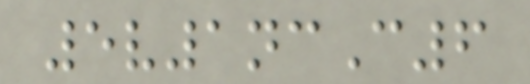5v1ncC6
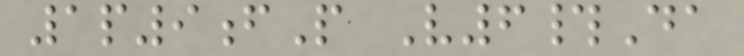1p9fP V6#Da
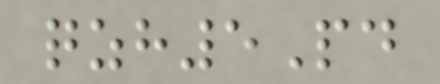qzh5Pd
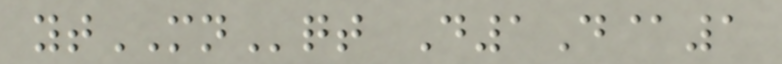ytMNqt D1D@1
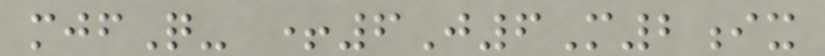mjfQ- +6J6M2ix
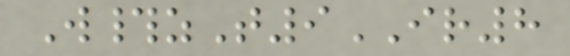W#zT9IR8
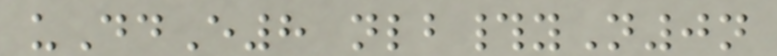uDdE8 nlb#yN0n
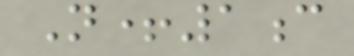N+1c
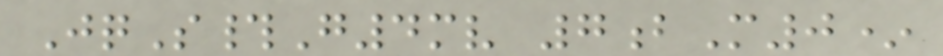JqS#G4mv 7bM0*
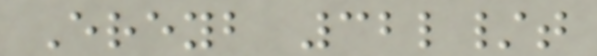Ereyb 32l/t
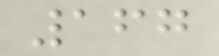167
